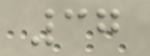37
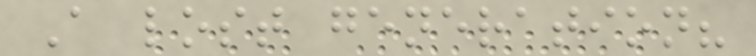A lost generation?
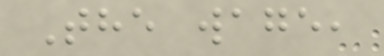The wage,
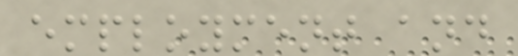employment and
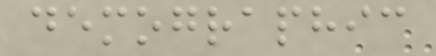demographic
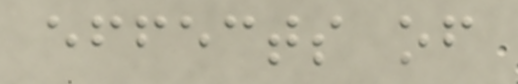effects of
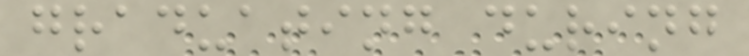graduating during
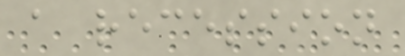a recession
